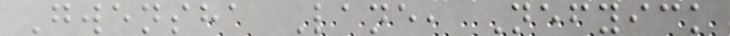Gwensha Lane, Nefyick
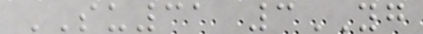SU31 3YG
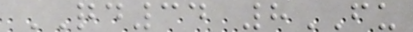QD34 8FU
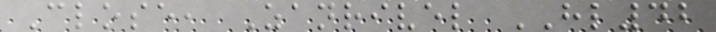Close, Zanrivel HL42
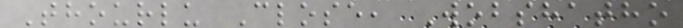Thourlu Close, Wobshatho
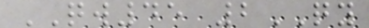QW45 2QY
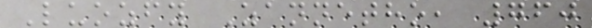Luozfy Zannetho, 760
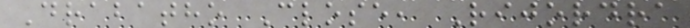Drabatho Close, Rijordra
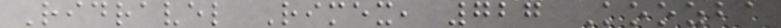Ridravel Rimex, 727 Koozba
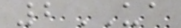2UA
